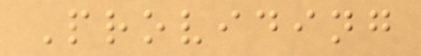Providing
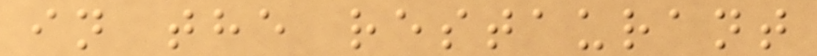in the restaurant
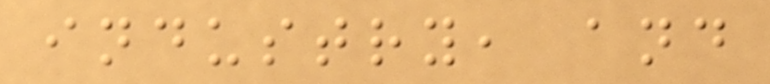industry, and
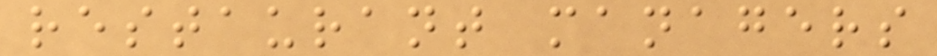restaurant managers
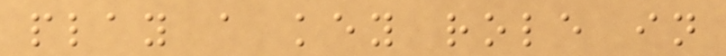play a key role in
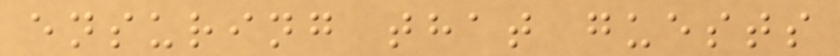ensuring that guests
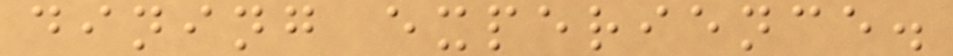dining experience.
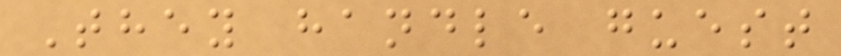They handle guest
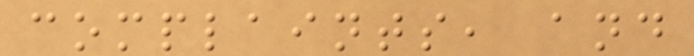complaints, and
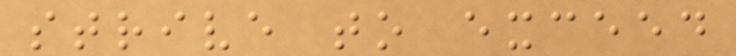strive to exceed
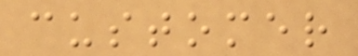customer
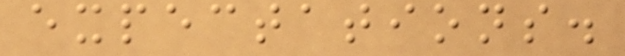expectations.
